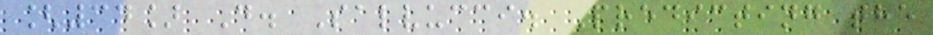[34] D. Salvucci. Predicting the
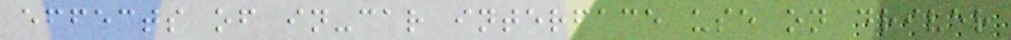effects of in-car interface use on driver
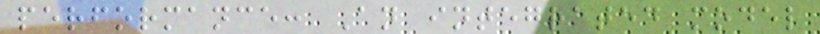performance: An integrated model
